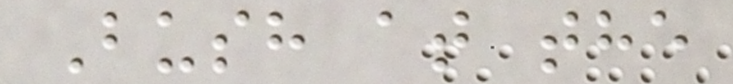Bush at the
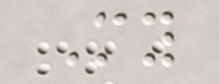My
